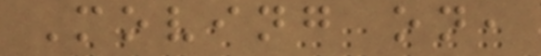Moving on,
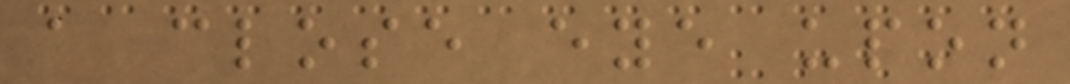a close eye upon
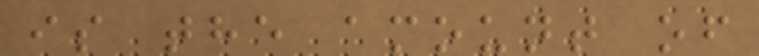is the amount of
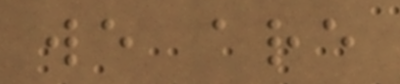we are
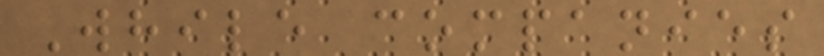While companies
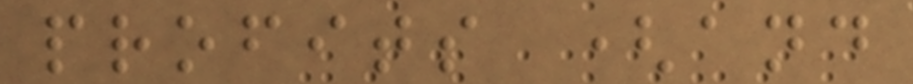profits (and
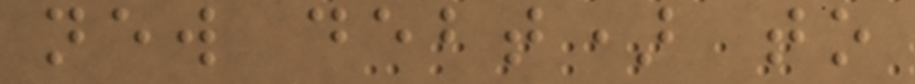new debt) to
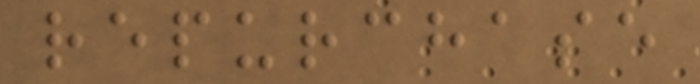repurchase
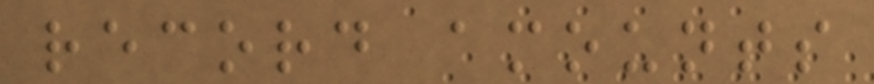record amounts
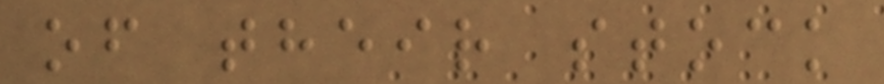of their stock
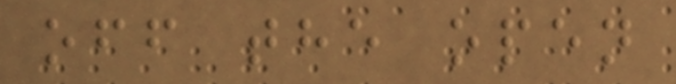off the open
